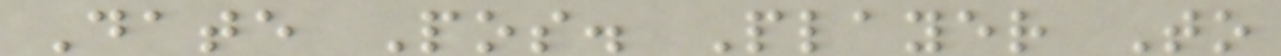Date Pos. Player To
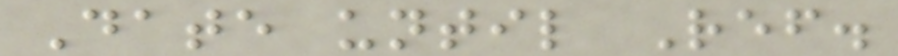Date until Ref.
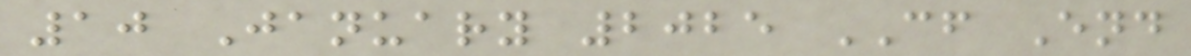10 January 2025 CF End
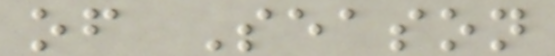of Season
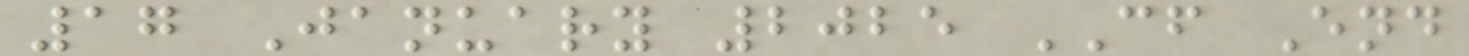17 January 2025 CF End
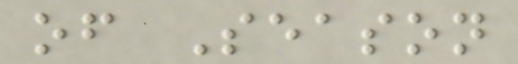of Season
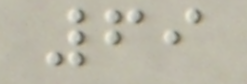69
